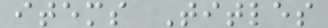items Titles
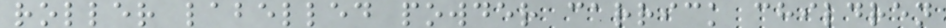roller labelled powder carrick children
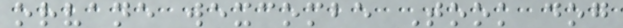orvane wexcombe Took dog
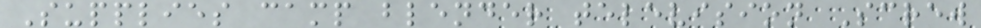Supplies camp blender television Screw
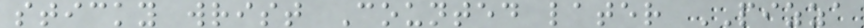sticky wrist Counted later PIZZA
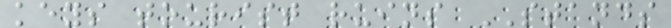keys tourist ruins STANDS
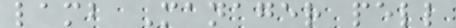lamb Manager pell
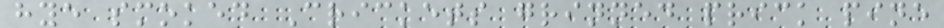hye smoked Crickets grinned prick pine
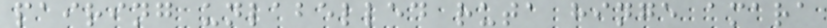pairing unlabelled ruta hinge amara
